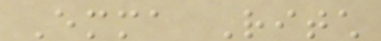Emma Ritch
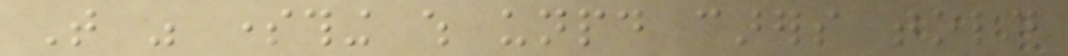That was something which unpaid carers told
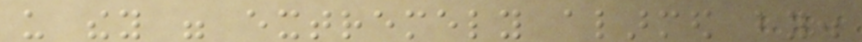us they were extremely alarmed by.
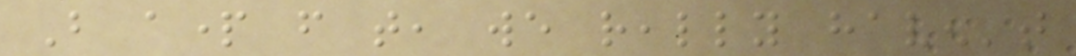But apart from that, we really haven't
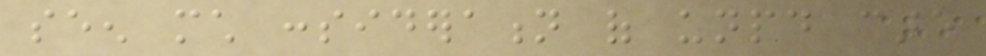seen much consideration of unpaid care
